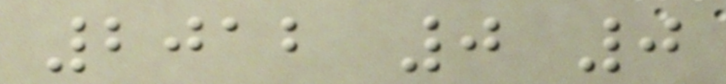2012 0 0
